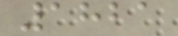1821
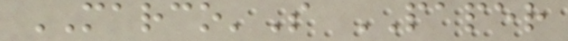MARCO'S PAPER
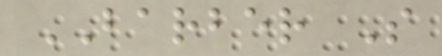BARBER S
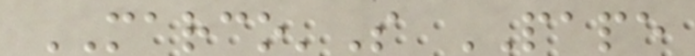MARCO'S PAPE
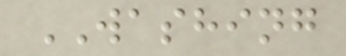WASHING
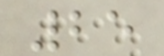25
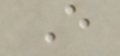E
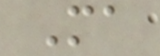Ma
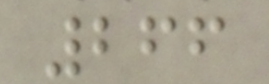266
